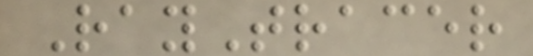RayTracer
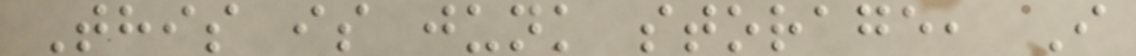This is junk storage, I
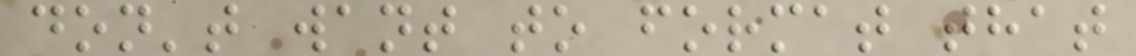don't want to format that
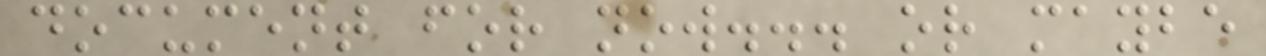document for now... or maybe
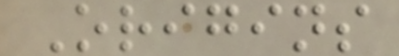Origins
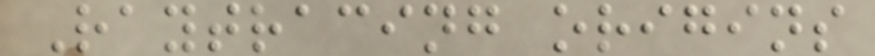Raytracing origins
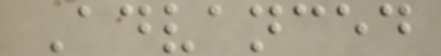Advanced
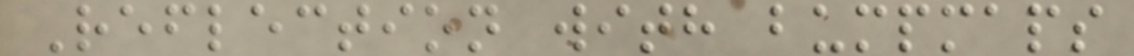Reflection with bumpmaps
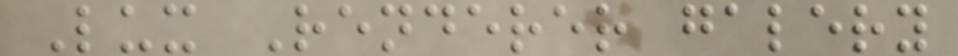Lux Renderer galery
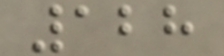128
